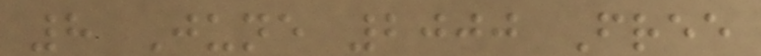8 June 2000 Free
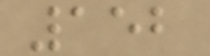152
